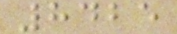8425
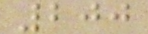200
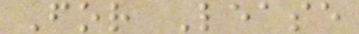For Lease
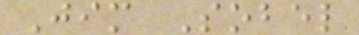Jim Sobel
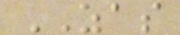ZAS
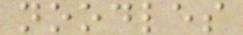noodles
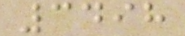3498
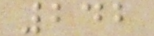242
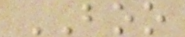BOO
